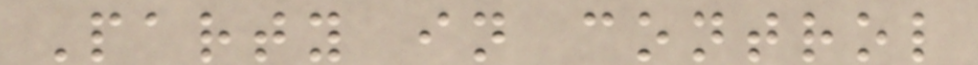Party in control
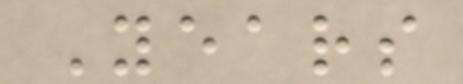Years
